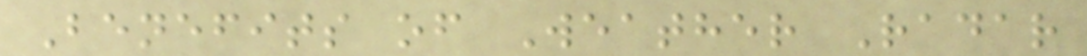Benefits of Weather Radar
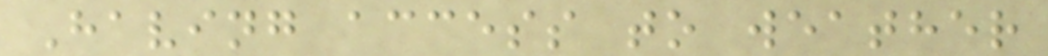Having access to weather
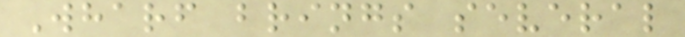Wharf brings several
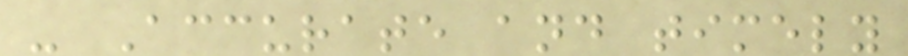- Accurate and timely
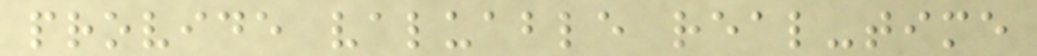provide valuable real-time
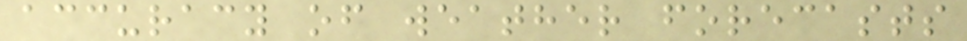accuracy of weather forecasts
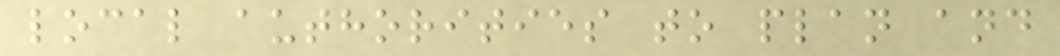local authorities to plan and
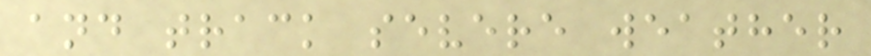and track severe weather
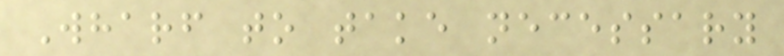Wharf to take necessary
